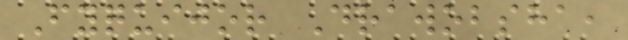Fyquijor Drawobsha,
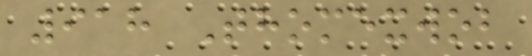918 Thomexwob
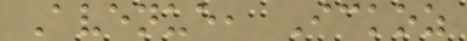Avenue, Ickoz
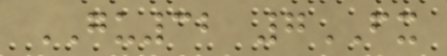GU32 7FX
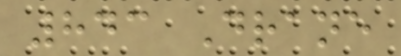843 Drane
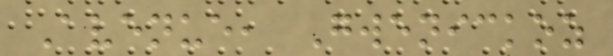Avenue, Gwenickoz
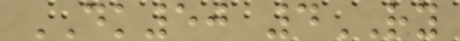DK50 4RY
